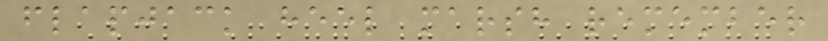flapjack heel marsh remember
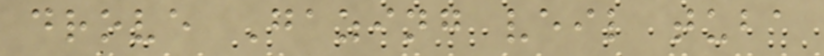drove Gazing veil tuba
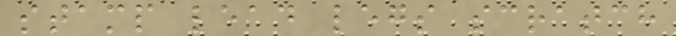stamp lead legs scratch
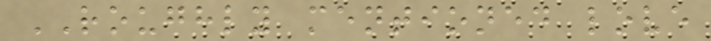ROUGHLY mentioned love
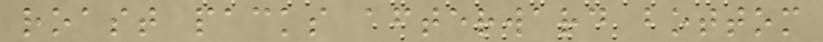roast packs afterward bottom
